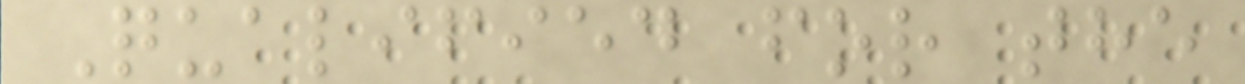Qualified for the
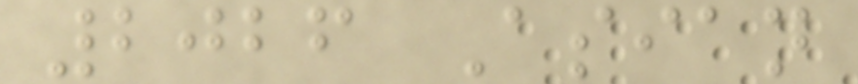2026 Asian
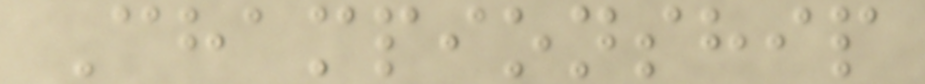Championship
